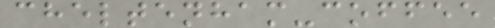cheltenham-coffee
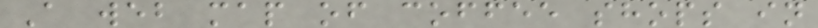A web map of coffee shops in
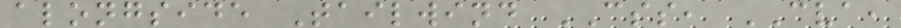alongside Tailwind CSS, CVA,
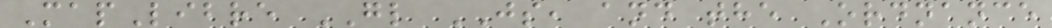MapLibre GL JS, and the Ordnance
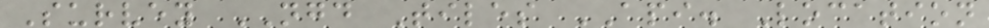Survey NGD Tiles API. Location
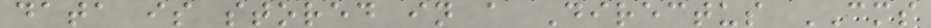data is stored in a Directus CMS
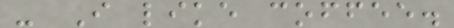- I like coffee.
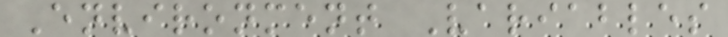Environment Variables
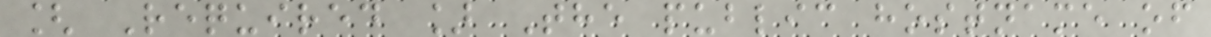[ Required ] The public hostname of
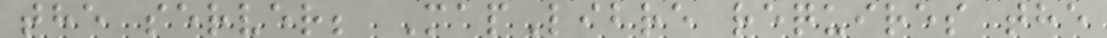the server; MapLibre requires the
